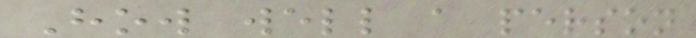How well a person
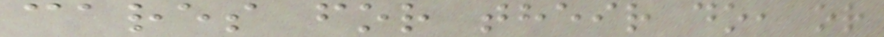cares for their do, or
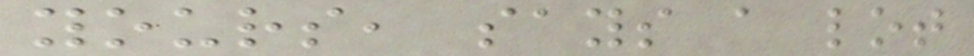yours, says a lot
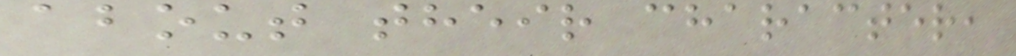about their character,
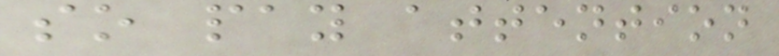so pay attention
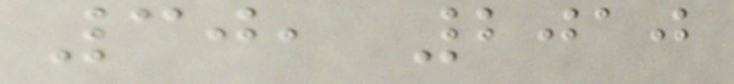30, 2010
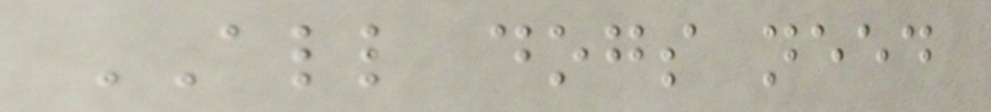ALL dogs need
